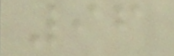96
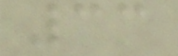33
